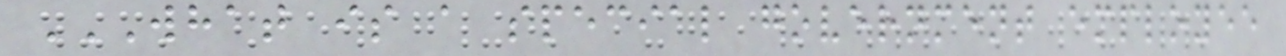WHAT IS A SPECIAL GOVERNMENT EMPLOYEE
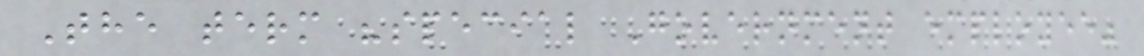The term "special Government employee"
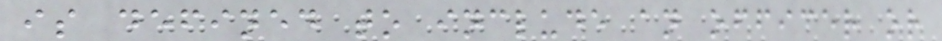is defined to include an officer or
